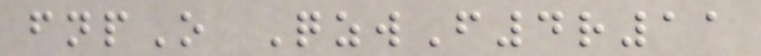fnpO QzwF4r11
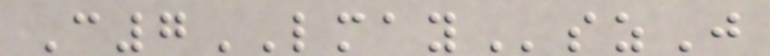C7LMAYszJ
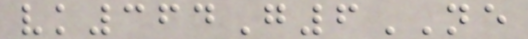vk364G6NE
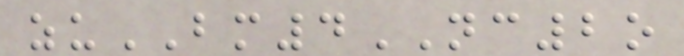zuBM4NC2o
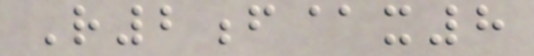R2f@x8
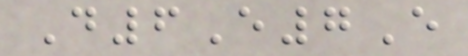D6E7E
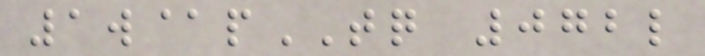1w@pTQ 072l
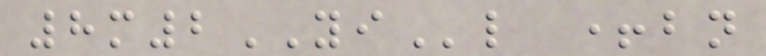8m2YIl +bn
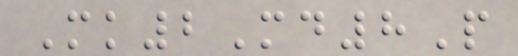Mk2Md8P
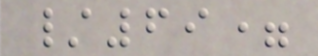/69=
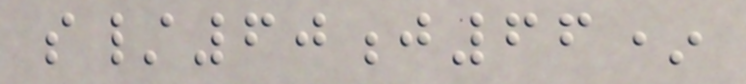s/60j66*
